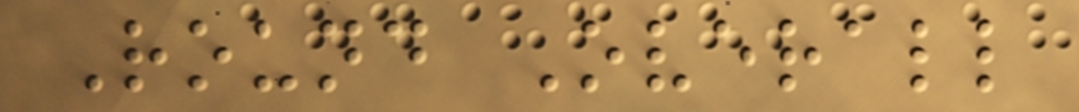Round Overall
